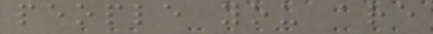people you are
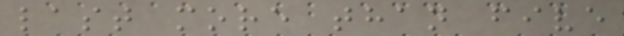last more than five
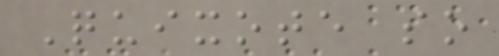Quixote so
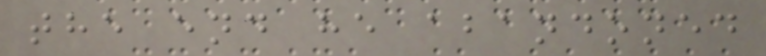the end he abandoned
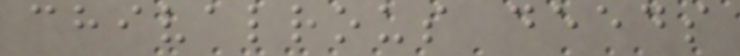chivalrous deeds
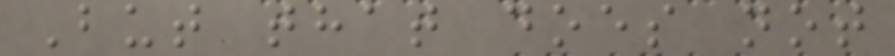But that does not
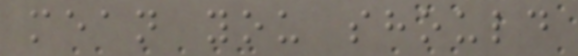mean you should
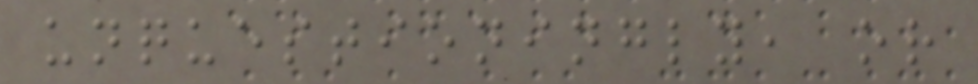unquestioningly, or
